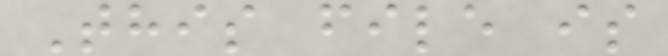This file is
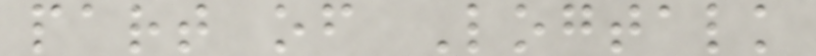part of Logtalk
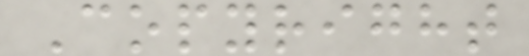Copyright
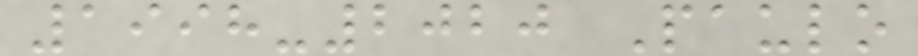1998-2020 Paulo
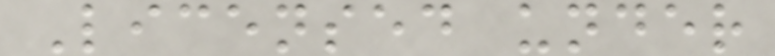Licensed under
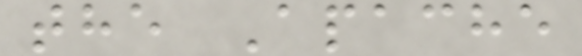the Apache
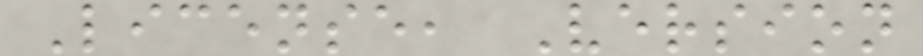License, Version
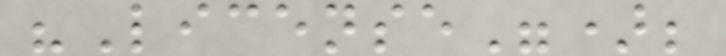"License");
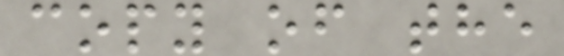copy of the
